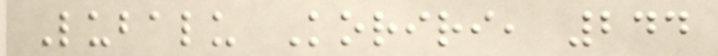Lubalu Koriri, 244
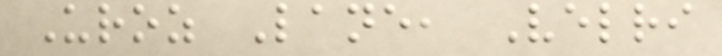Uroz Lane, Velri
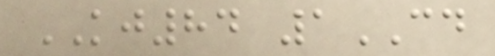KJ84 1CD
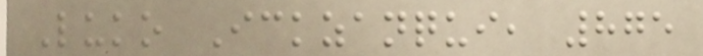Luko Ickzanqui, 875
